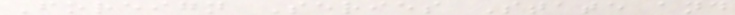Foreign Series State and
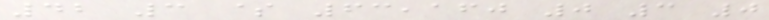42 3 $ 63,160 0 3 0
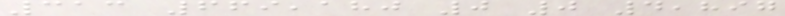313 669,180 0 0 4,897
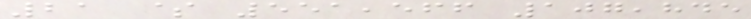21 $ 551,566 107,845
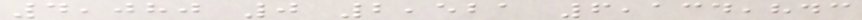4,080 0 2,521 6,134,843
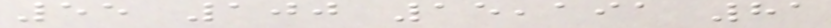55 100 15,191 81
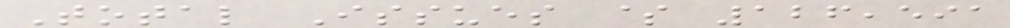Total Issues $ 126,591
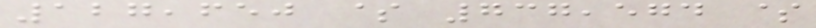127,650 $ 737,574 $
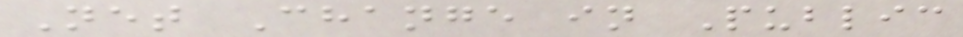Net Change in Public
